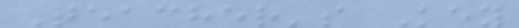Teacher's Key
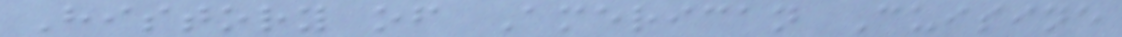History of American Cuisine
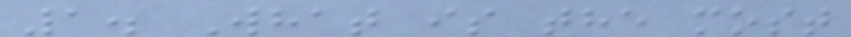1. What is the most
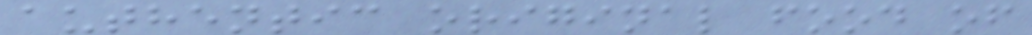authentic original food of
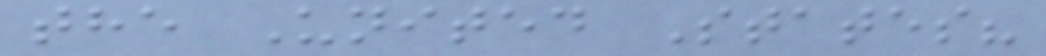the United States?
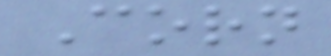Corn
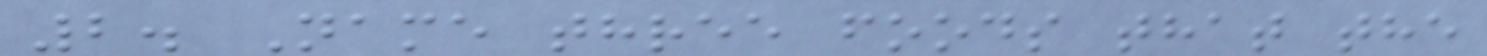2. Name three foods that the
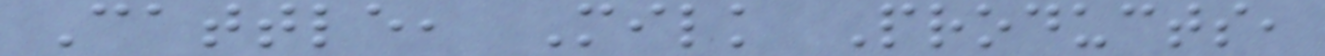Cattle, Milk Products,
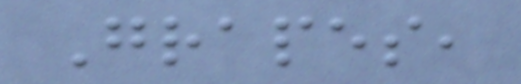Grapes,
